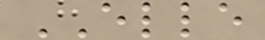ELLE
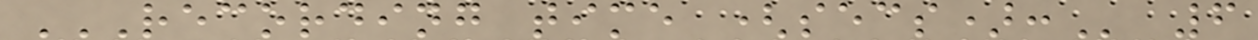RECORDING TIME (SECS): 6
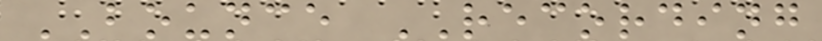BOUNCE RECORDING
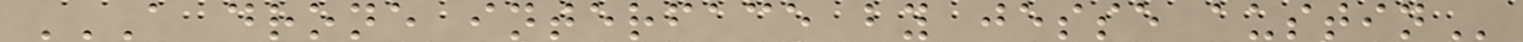A DRONE INTERFACE BY JESSE AUSTIN
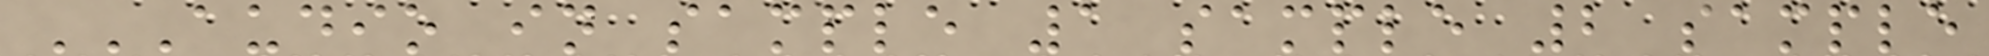AUDIO IN SAMPLE 1 SAMPLE 2 SAMPLE
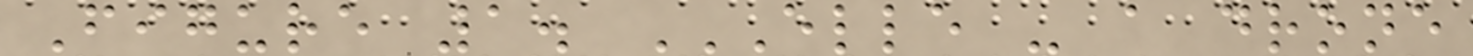Figure 1. ELLE - A DRONE
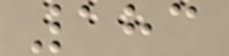183
